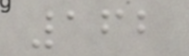162
